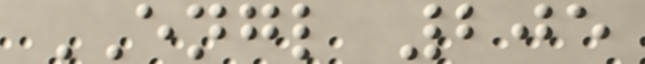ENGL 205
